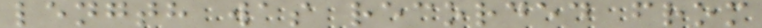length was recorded from
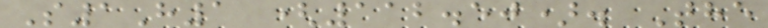S1H1 (112.50). The
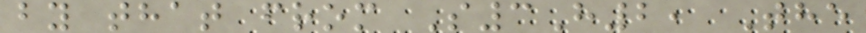by that from S3H2, The
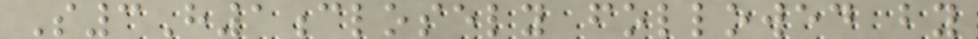S3H1closely followed by
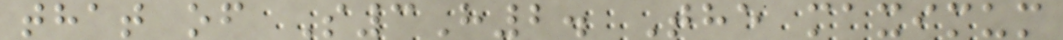that of S3H2. The maximum
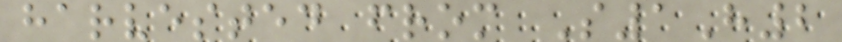harvested from S1H2
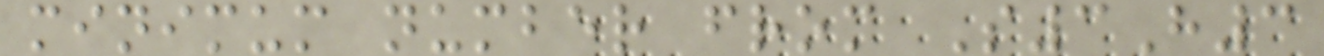minimum number from S3H3
